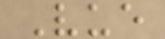Vue
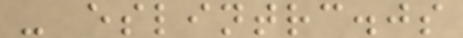- eslintrc.js
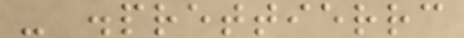- .prettierrc
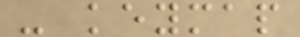- keymap
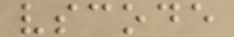vscode
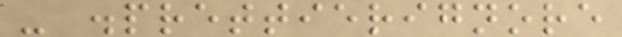- .prettierignore
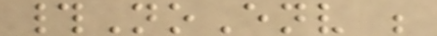#NoEnv ;
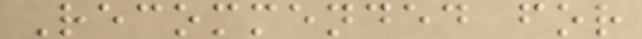Recommended for
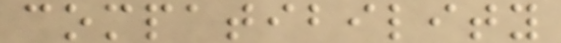compatibility
